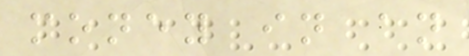money in an
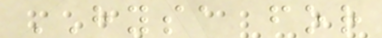HYSA for
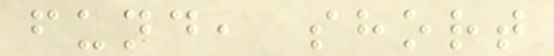fund, short
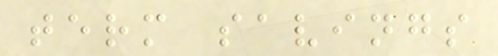term savings
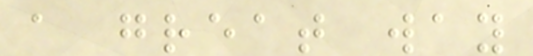a great way
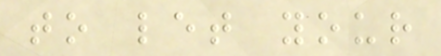to let your
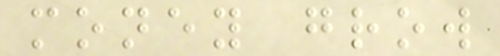money grow
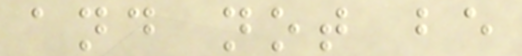and not be
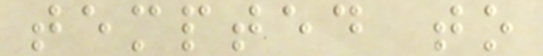tempted to
